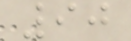90
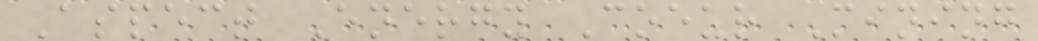Aspect Energy Coeur Mining
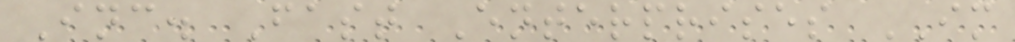Inc. Fast Enterprises IM
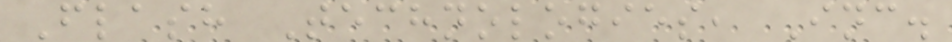Flash Technologies, Inc.
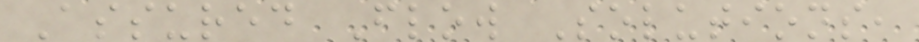Assured Flow Solutions,
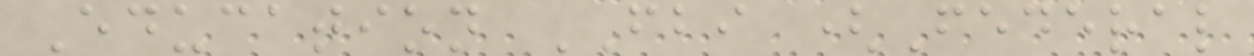Education FBI (Federal
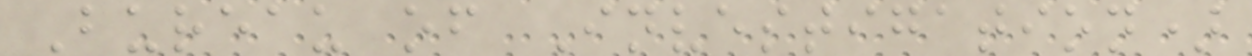Bureau of Investigation)
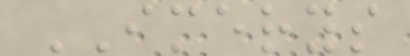IMERYS
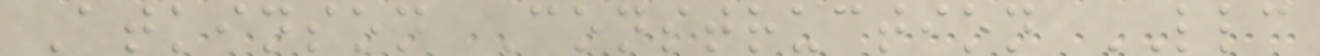Atkinson Construction LLC
